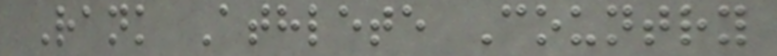Rank Athlete Country
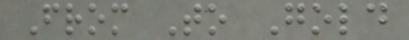From To Gold
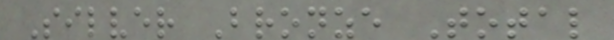Silver Bronze Total
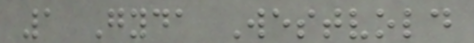1 Gyda Westvold
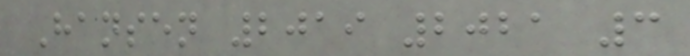Hansen 2019 2021 3
